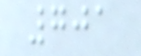701
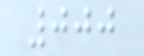000
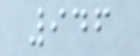946
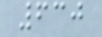630
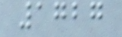1727
